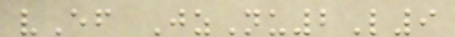vEf JzNu2L9
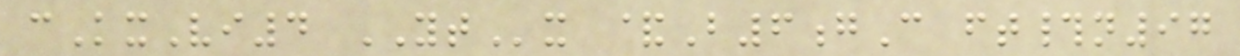cKxVi4 YTx &B6gC ft#n97
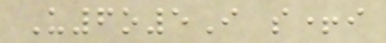U6o5I s+i
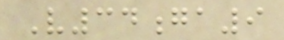V34ga9
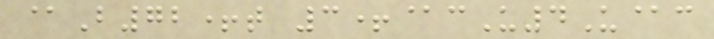@B72+t 3+@cU4U@c
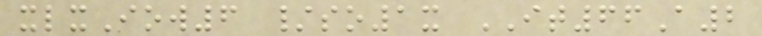xlxIow6 /so1x IT66A2
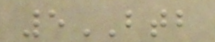5BTB
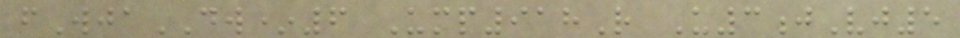fWjaDW*6 Ump918R U3jVj5
